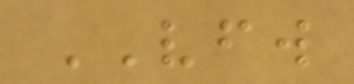VFW
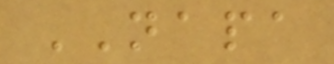NAPA
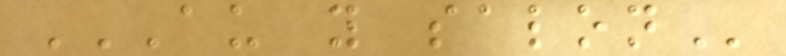AU Y SALON
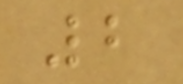2
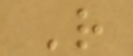R
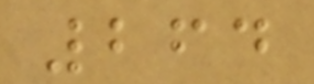264
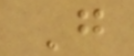G
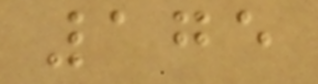175
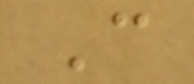C
